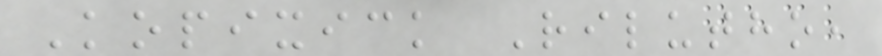Kopixick Rilutho,
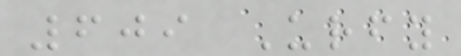609 Urfy
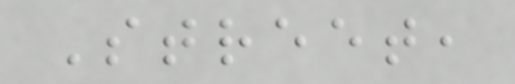Street,
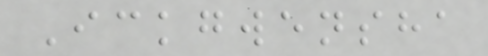Ickgwensha
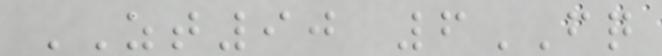ZT90 6FQ
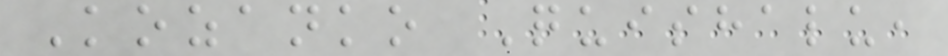Kozanko Quishalu,
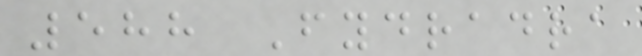588 Fydradra
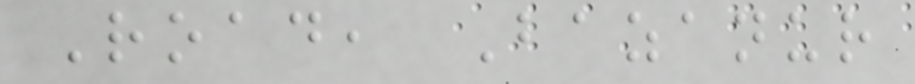Road, Bazanur
